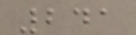241
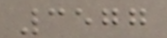3577
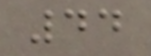44
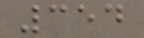354
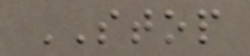STOP
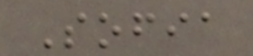Sofia
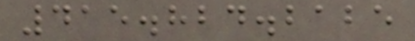415.824.2125
